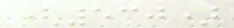(530)
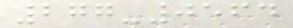277-0564
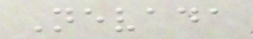Nevada
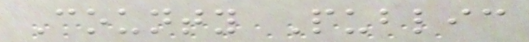County Public
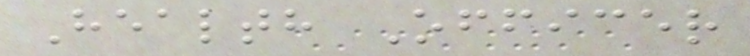Health Officer
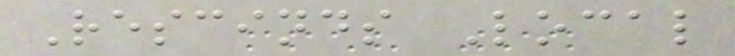Rescinds Local
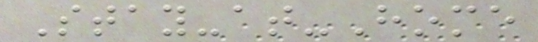Stay-at-Home
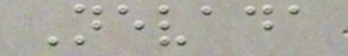Nevada
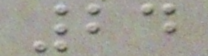24
